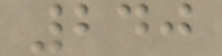240
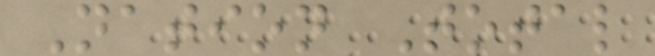Nation Total
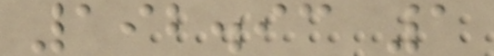192.93 1
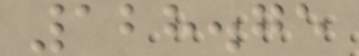128.75
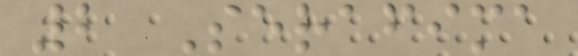2 Serafima
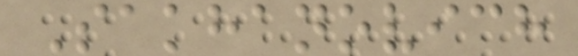Sakhanovich
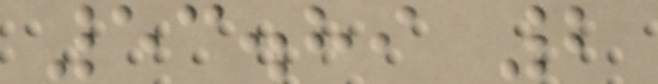53.89 2
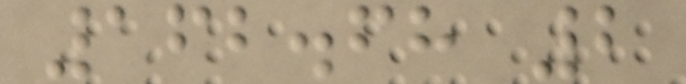162.68 2
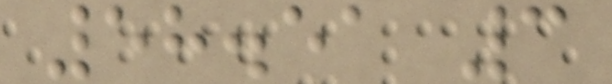58.51 3
